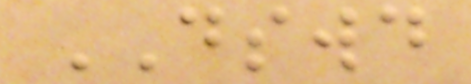DSWD
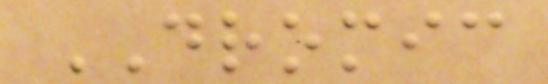DROMIC
